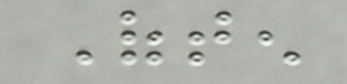Often
